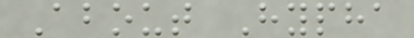About Hypha
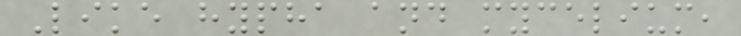Like hypha and mycelium,
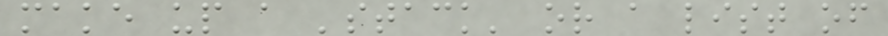make up a 'stack' or a list of
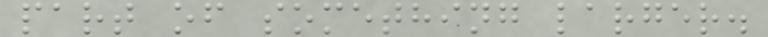part of something larger.
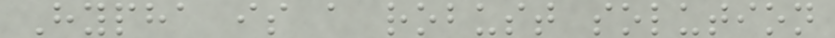Hypha is a robust solution
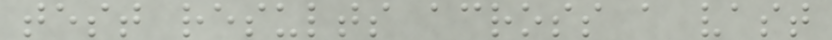test results across a vast
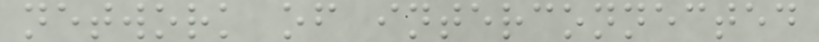network of interconnected
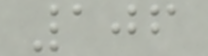106
